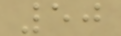50
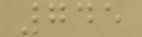745
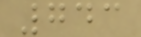743
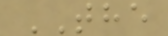THE
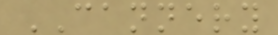CANNERY
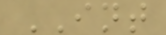INT
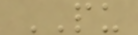PU
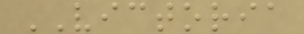VICTORIA
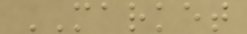MARKET
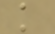k
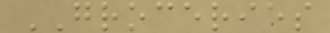GROCERIES
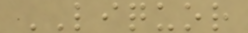LIQUOR
